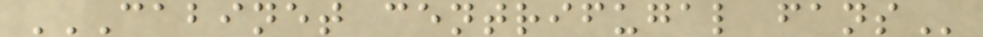CABINET CENTRIFUGAL FANS
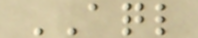AQL
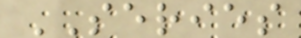SERIES
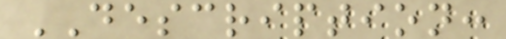DESCRIPTION:
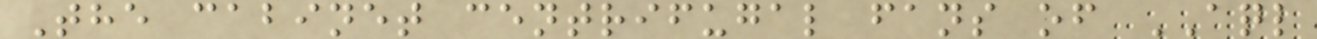The cabinet centrifugal fans of AQL
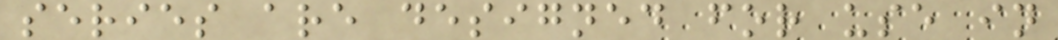series are designed for use in
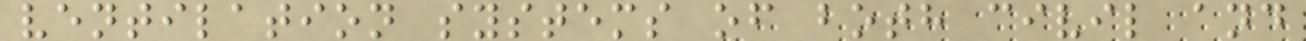ventilation systems of both civil and
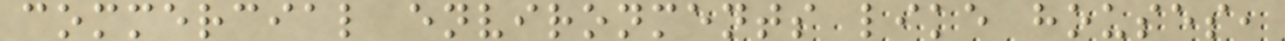commercial environments like houses,
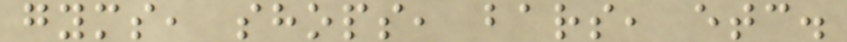gyms, shops, bars, etc.
